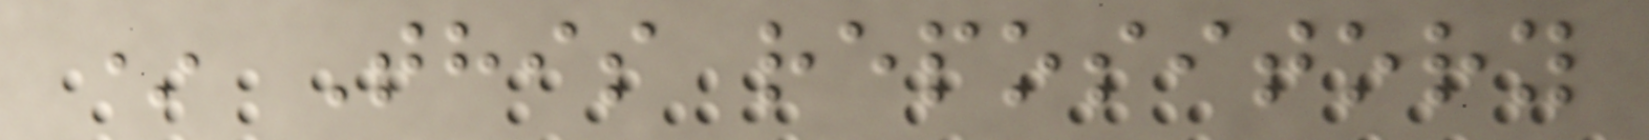* This repository
